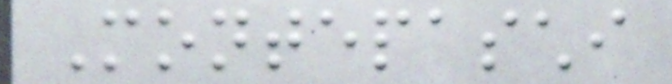Montepaschi
